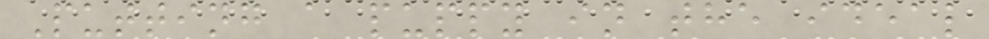Putting a puppy in the ideal
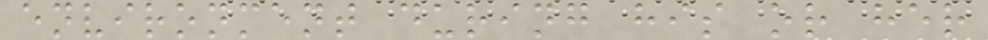environment during his or her
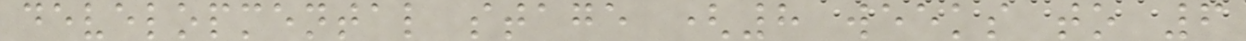developmental stage (8 weeks to 6
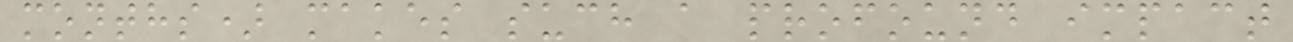months) makes such a profound impact
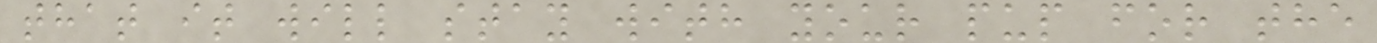that it will stay with your pup for the
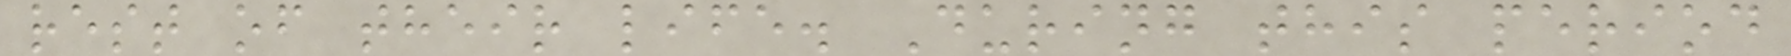rest of their life. During this period
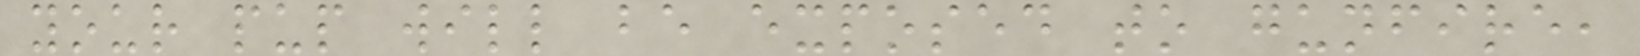your pup will be exposed to gunfire,
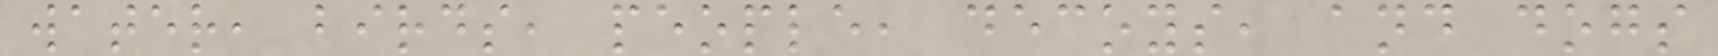water, birds, people, decoys, and dogs
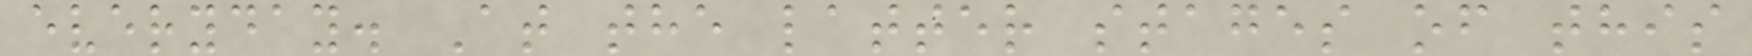everyday. At the latter stages of this
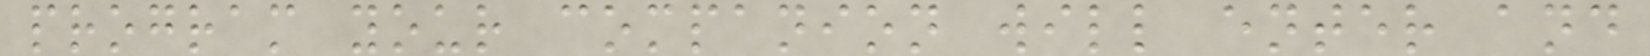program your companion will enter and
